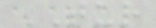TUR
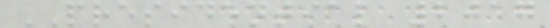PRESIDENTIAL 2017
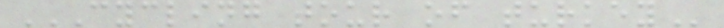CYCLING TOUR OF TURKEY
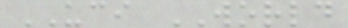UCI WORLD
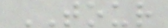TOUR
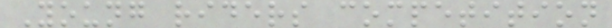Young riders competition
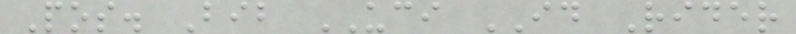Pos. Bib UCI ID Rider
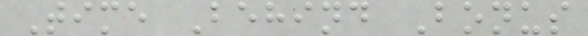Time Behind Bonus
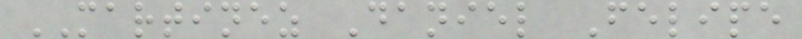MARTINEZ Daniel Felipe
